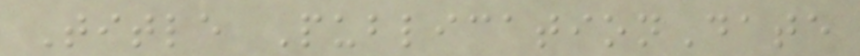Title PublicationDate
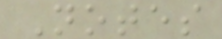Notes
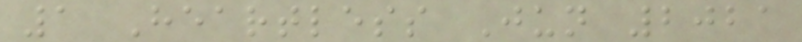1 Heartless Jun 2021
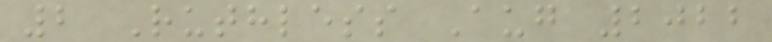2 Ruthless Aug 2022
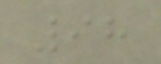98
